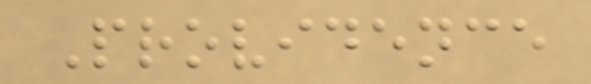Providence
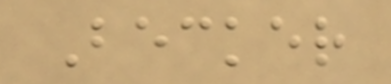Becker
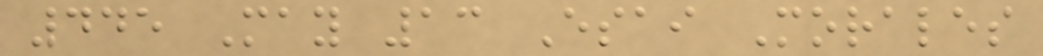445 May 13 Esai Morales
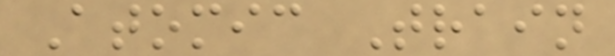Atomic Train
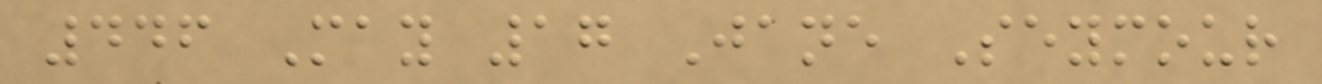446 May 17 Jane Seymour
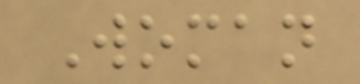Woman
